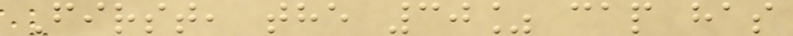First, the 30% cap has
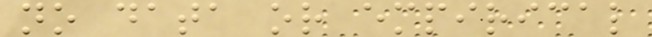no data or empirical
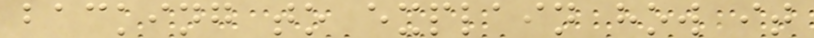backing to explain how it
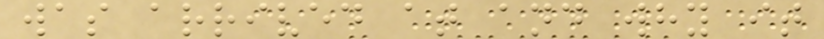was arrived at and why it
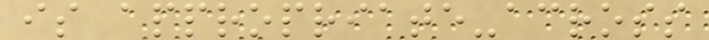is appropriate-across
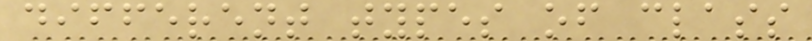different types of class
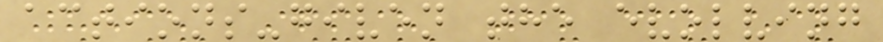actions-given the evolving
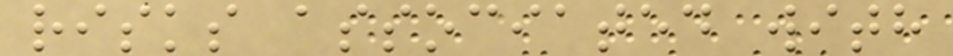risks associated with
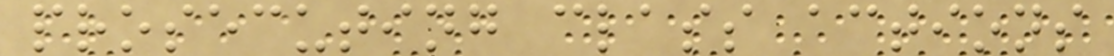prosecuting class actions
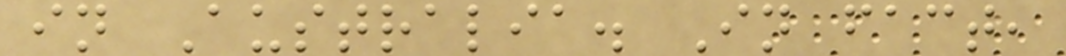in Australia. In fact,
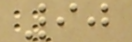90
